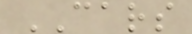CARS
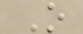O
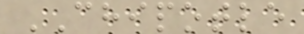CHIPOTLE
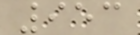953
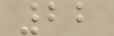22
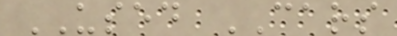USED CARS
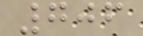706
